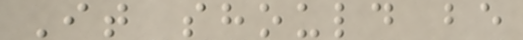It should be
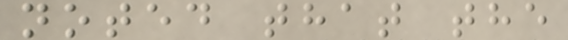noted that the
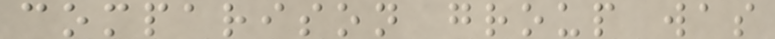comparison group was
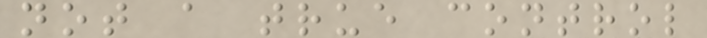not a true control
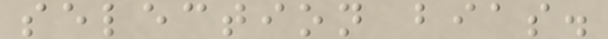selection bias.
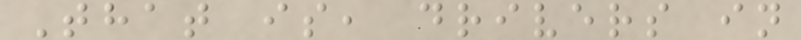That is, drivers in
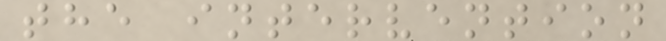the intervention
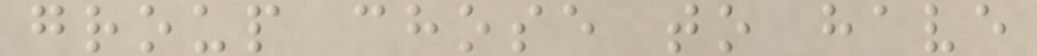group chose to have
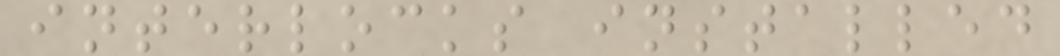interlocks installed
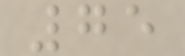75
